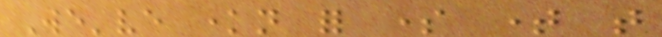We've known for some time that
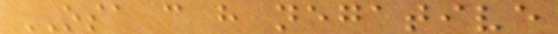OSA can have negative
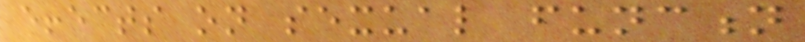effects on sexual function
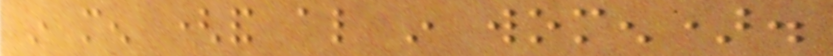in men (and also in women).
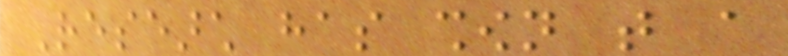Research has shown that a
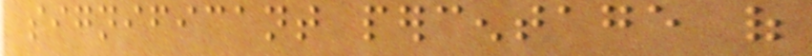significant percentage of
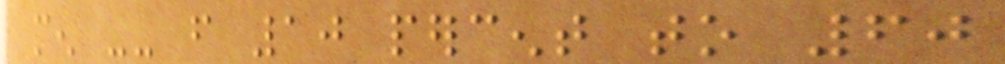men -- from 10 percent to 60
